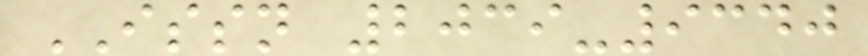ISSN 2039-9340
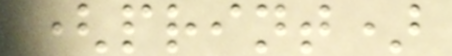(print)
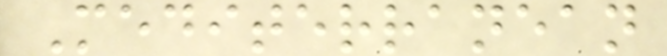Mediterranean
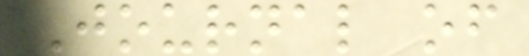Journal of
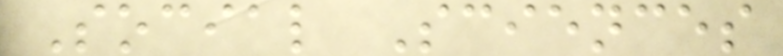Social Sciences
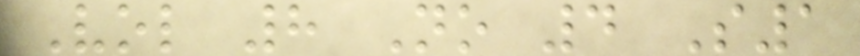Vol 8 No 4 S1
